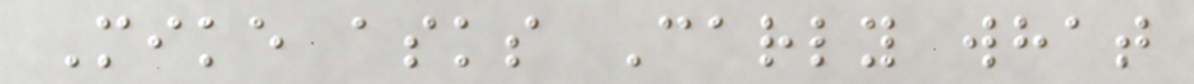Mike asks Carly what
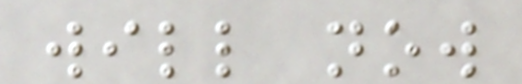will now
